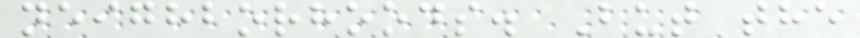neighborhoods. But the
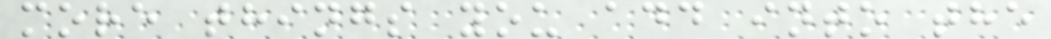more things you add into the
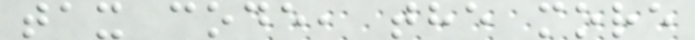tax code, the more
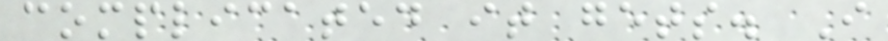complicated it gets. I
